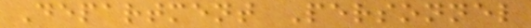Department Personnel
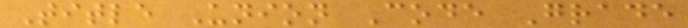Title Union Code Grade
